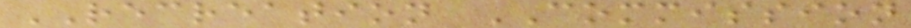RECREATION COMMISSION
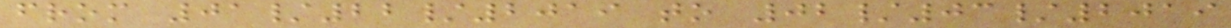from 01/22/2019 to 02/03/2019
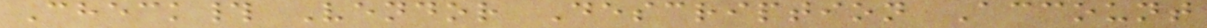Check# Vendor Description Account
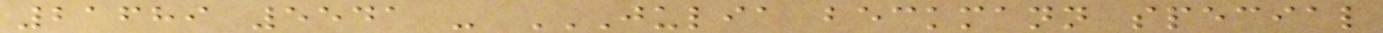21689 5541 - JULIA BECKMANN SPECIAL
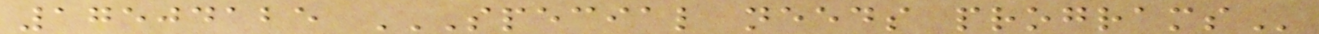17504125 SPECIAL NEEDS PROGRAMS
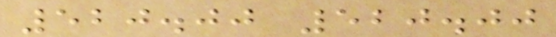520.00 520.00
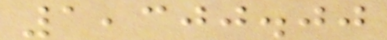1,300.00
